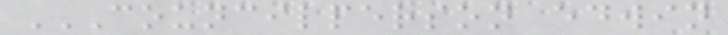COUNCILPERSON EDWIN
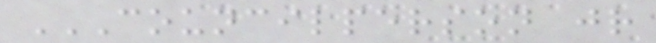COUNCILPERSON JR
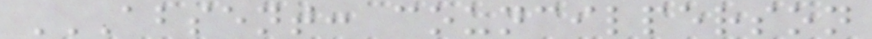ABSENT: COUNCILPERSON
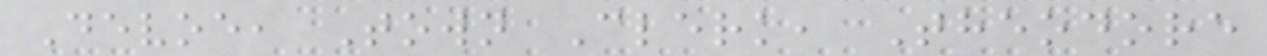Devoe, Town Clerk, Theodore
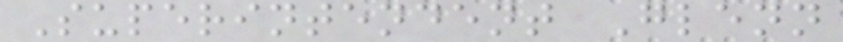Superintendent Glenn
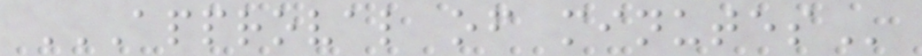APPROVAL OF MINUTES
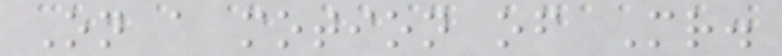On a motion of Mr.
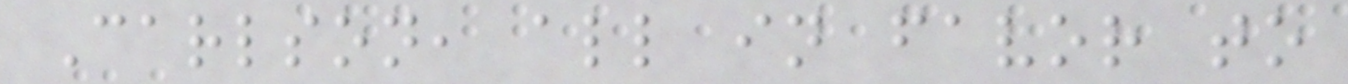Carlson, all in favor to
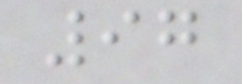97
